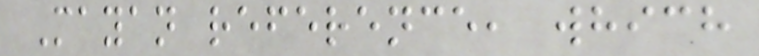Mayan reference, which
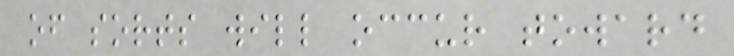of sorts will occur toward
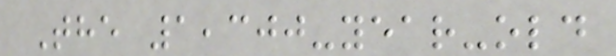The 1,300-year-old
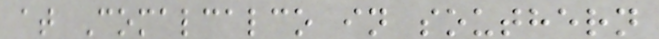at Comalcalco in southern
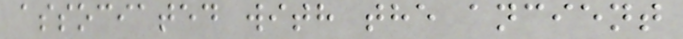associated with the ancient
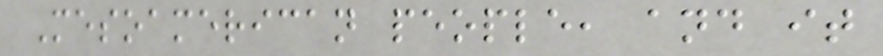Mesoamerican people, and it
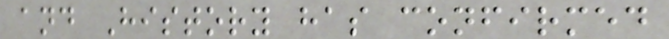and History has confirmed
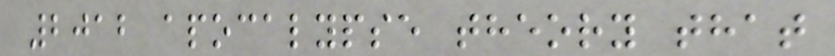2012 apocalypse theory that
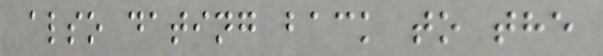also dating back to the
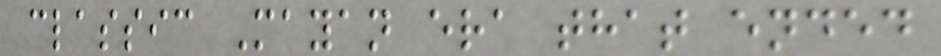classic Mayan era that ended
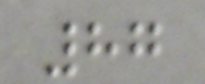87
